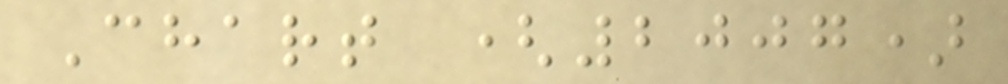Chart (2007)
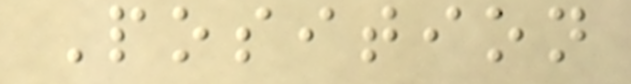Position
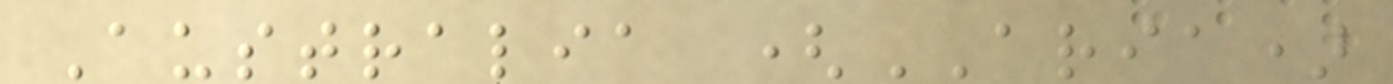Australia (ARIA)
